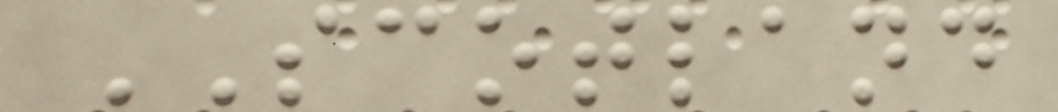SCOTLAND
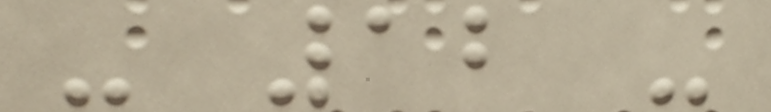- 12 -
